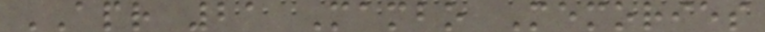APR 21 Mambo Memories
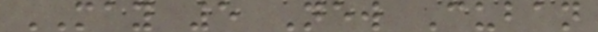MAY 5 New Cuban
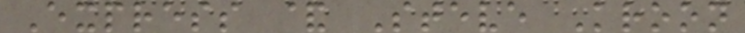Express & Steve Kroon
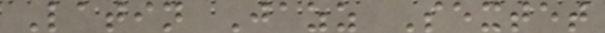Latin Jazz Sextet
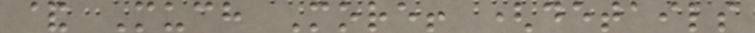& Much More! (details
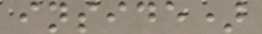inside)
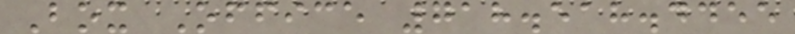Box Office 718.518.4455
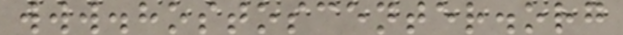www.hostoscenter.org
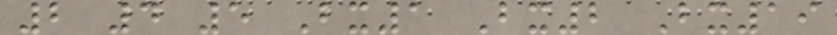2 4 5 Bx1 Bx2 Bx19
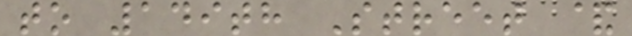to 149th Street &
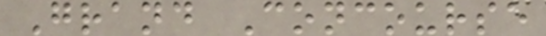Grand Concourse
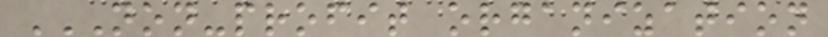NON-PROFIT ORGANIZATION
